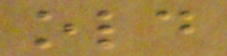old
